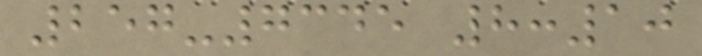257-7345 8:10
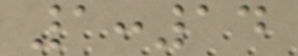1:14
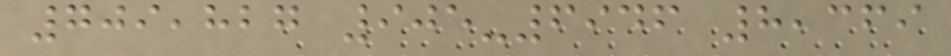709,827 905-6946 8,369
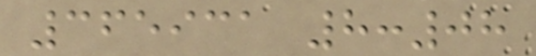365931 8:08
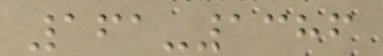161-1386
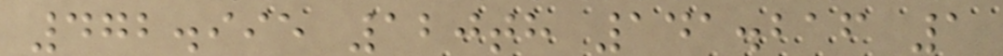472.995 120th 141.216 1
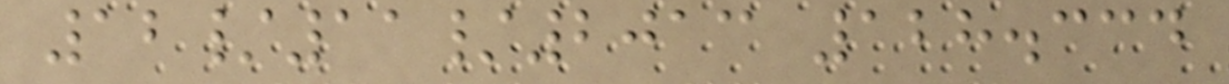12/11/2013 128.334
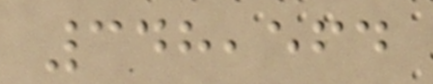348,564
